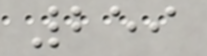259
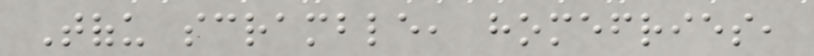Tofu scramble, homefries,
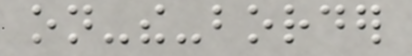on-the-border
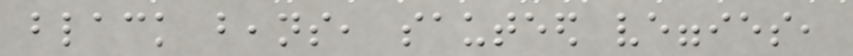black beans, sauteed veggies,
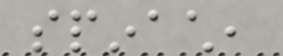spinach,
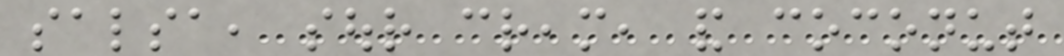salsa, sour cream, and coconut
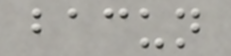bacun
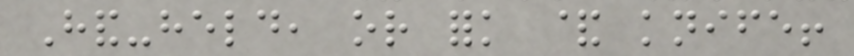Hand-held, or fork & knife!
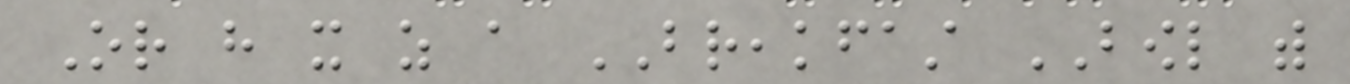Or have it as a BREAKFAST BOWL with
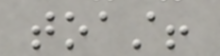toast!
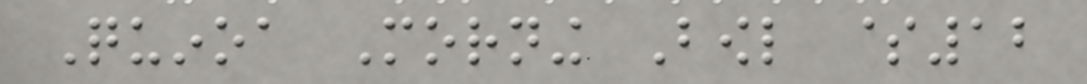Quinoa Morning Bowl $12
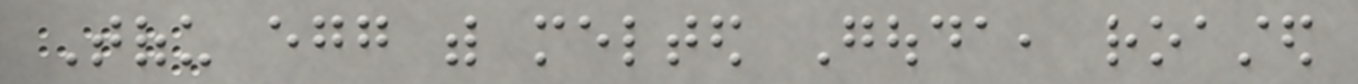Tofu egg with melted Gouda, roasted
